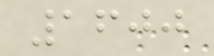1600
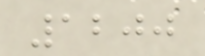1200
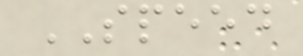SPEED
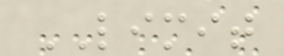LIMIT
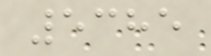5385
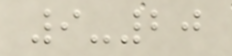9-20
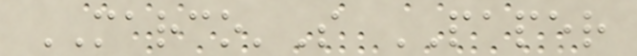MARCO'S PAPER
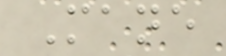Mane
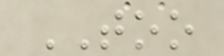TOO
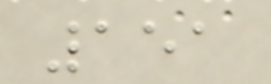151
